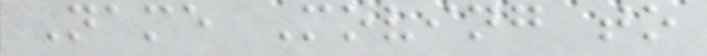Name Moving to
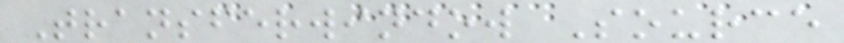Transferwindow Source
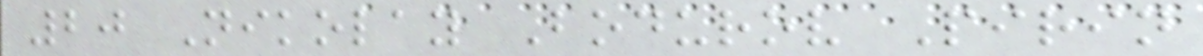20 Nikolay Bodurov Pirin
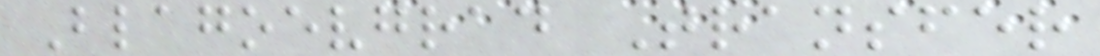Blagoevgrad Transfer
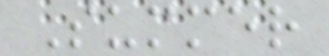Summer
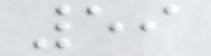59
